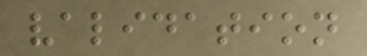validation
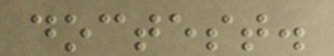doctest.
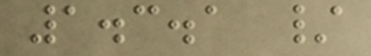1.3.1 /
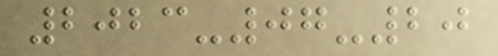2023-07-20
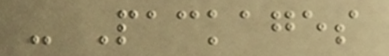- Packages
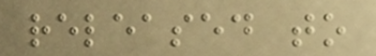released to
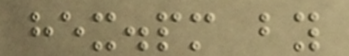hex.pm by
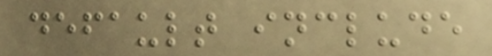default include
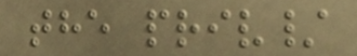the priv/
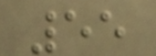55
